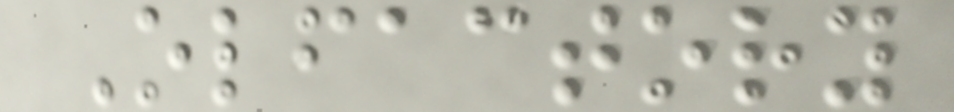Olfactory
